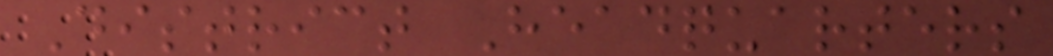District Headquarters
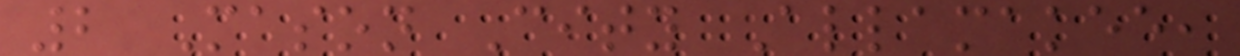2 Mason City Allamakee,
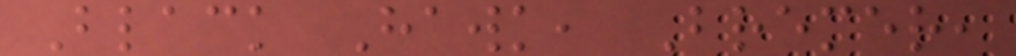Black Hawk, Bremer,
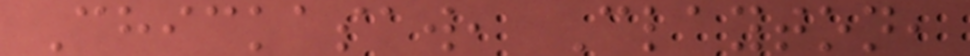Chickasaw, Clayton,
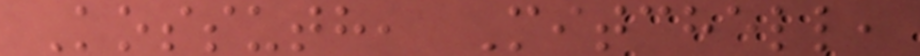Kossuth, Mitchell,
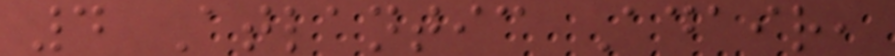4 Atlantic Adair,
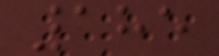185
